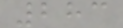283
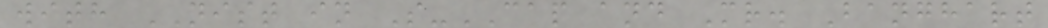with NIST in S-CAP and Mr. Banghart
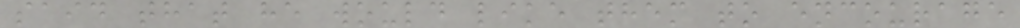said that he would like them to encourage
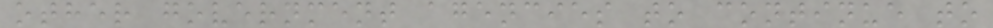other government agencies to continue to
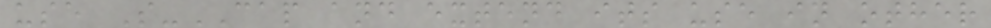use S-CAP and extend its use in other
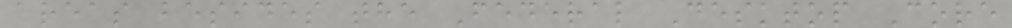areas besides the Federal Desktop Core
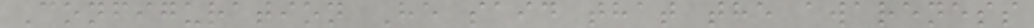Configuration He said that the awareness
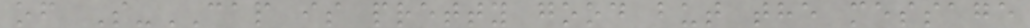of S-CAP is pretty good but the message
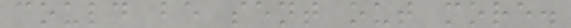could be sent out more.
